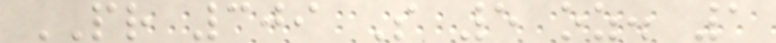PR 309 S 5 oz. 1
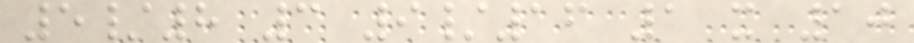5/8 3 9/16 1 x 10
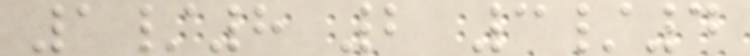1/8 2 3/4
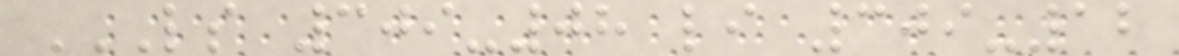LS 309-08 LI 309-12
